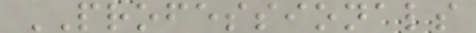PROFESSIONALS
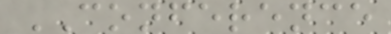CONFERENCE
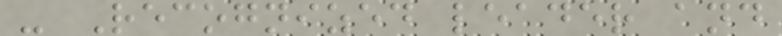- Recognized leader and
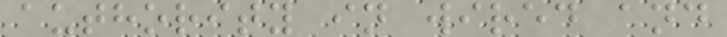authority in wired and
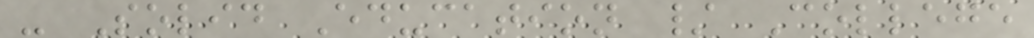- Solid Education / College
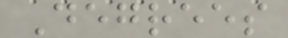Degrees
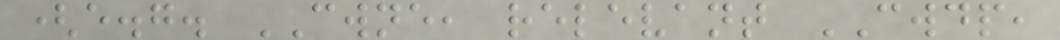(e.g. CWNE, relevant CWDP,
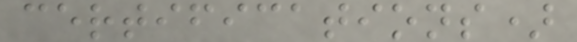certifications)
